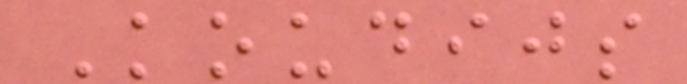Koudijs
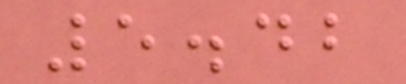5.42
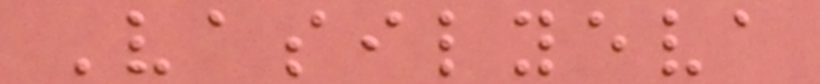Vasilyeva
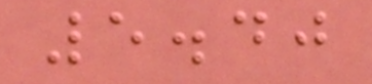5.40
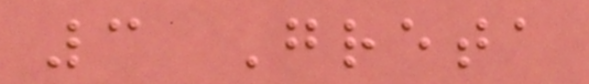3 Greta
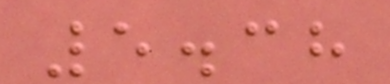5.38
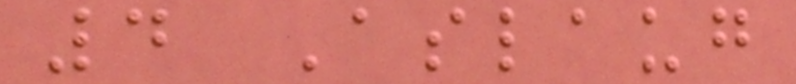4 Aslaug
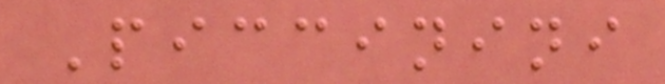Piccinini
